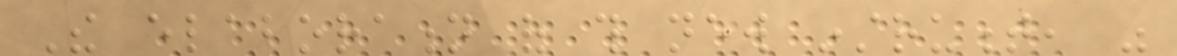The elaboration of this new instrument, was
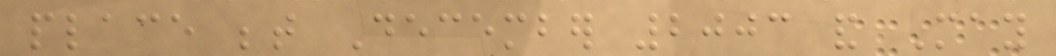place between December 2003 and May
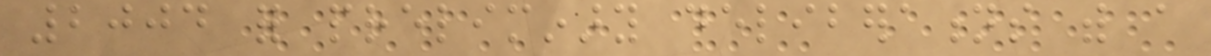2004 for preliminary deliberations with a
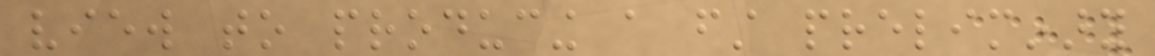view to producing a first preliminary
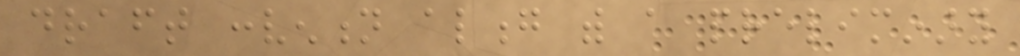draft convention along with a preliminary
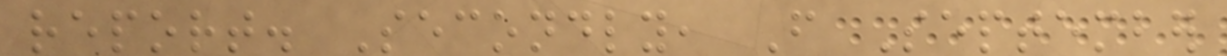report. Secondly, From September
